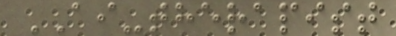AI-therapist
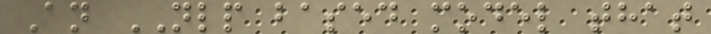An NLP based model that
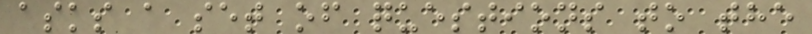asks a set of questions to the
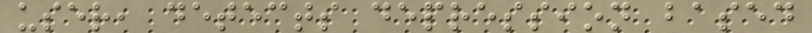user, detects depression based
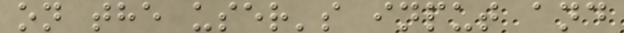on the user's input and
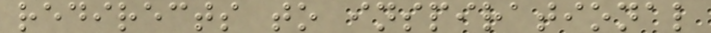redirects to inspirational
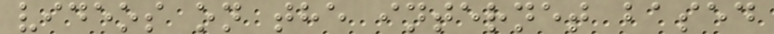videos on the internet based
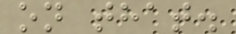on that.
